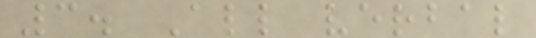3. All verbal
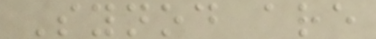Synod are
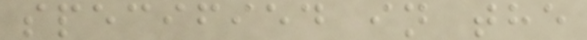specified in the
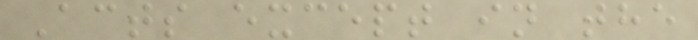Acts except in the
